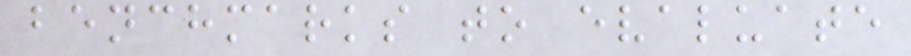benchmarks to evaluate
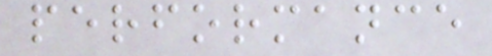performance
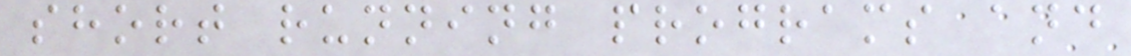short running programs and
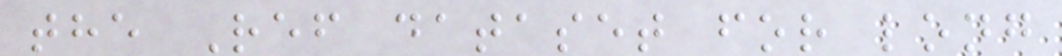the Ref dataset for long
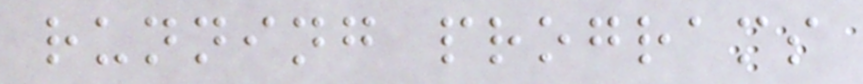running programs
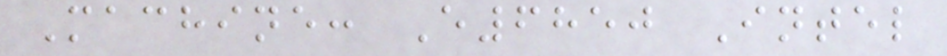Machine: E6850 Intel
